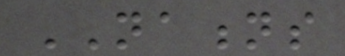NATIONS
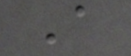A
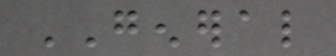GENERAL
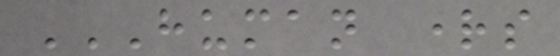HUMAN RIGHTS
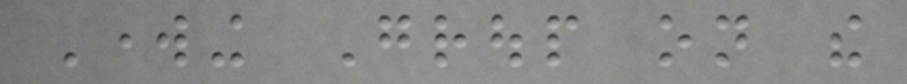Working Group on the
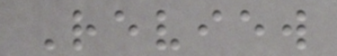Review
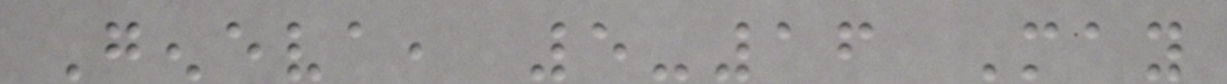Geneva, 5-16 May
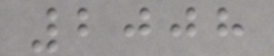2008
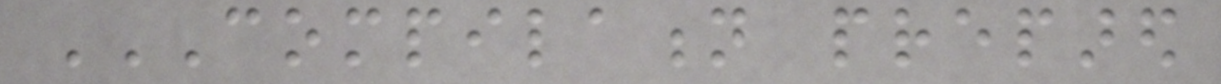COMPILATION PREPARED
